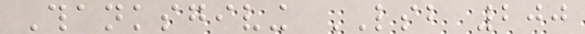Thanksgiving LSB 200
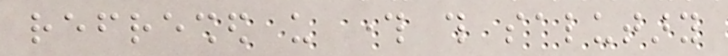refreshed us through this salutary
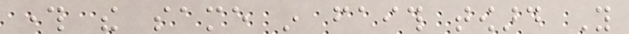through the same in faith toward You
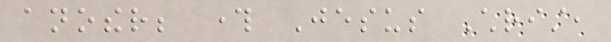another; through Jesus Christ,
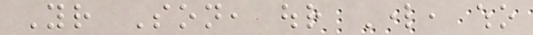Your Son, our Lord, who
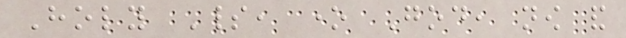Holy Spirit, one God, now and
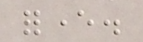forever.
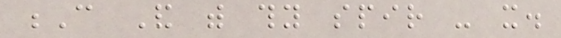C And with thy spir - it.
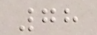78
